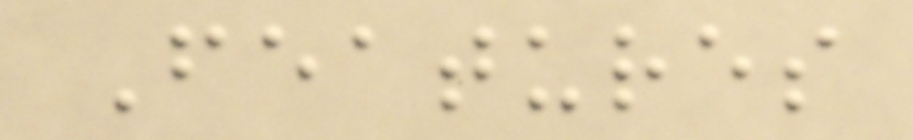Features
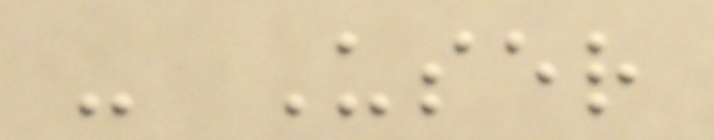- User
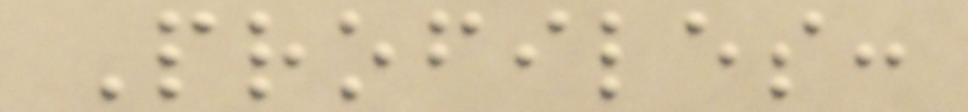Profiles:
